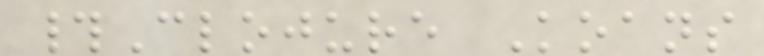#Clojure Koans
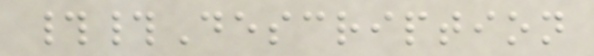##Description
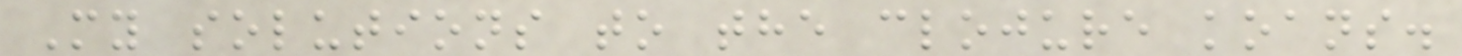My solutions to the clojure koans.
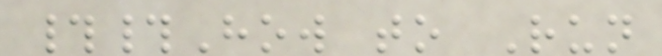##How to Run
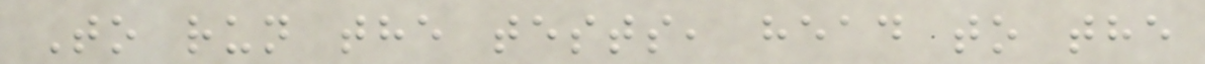To run the tests, head to the
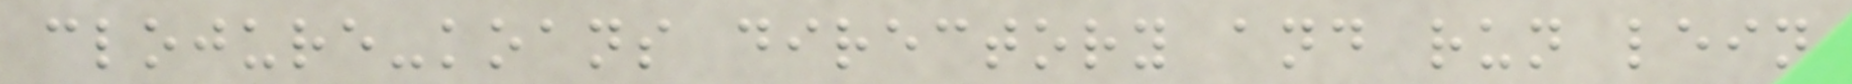clojure-koans directory and run lein
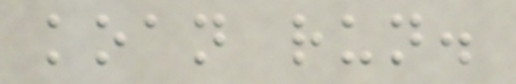koan run.
